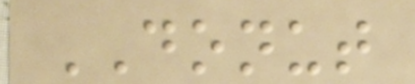DONUT
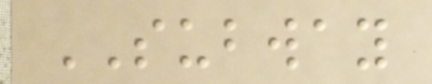SUBWAY
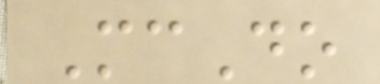McDo
